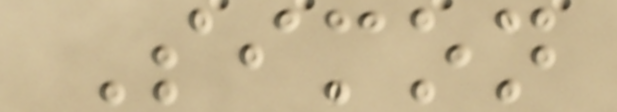Simon
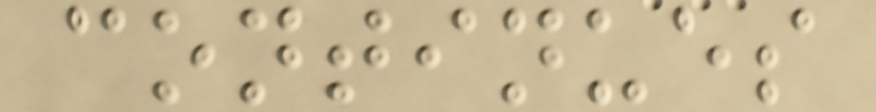continues
